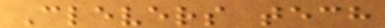Clevers tech
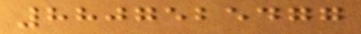8807525477
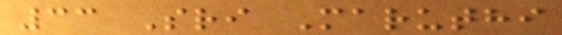33 Sri Maruthi
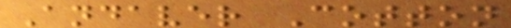Andaver Cotton
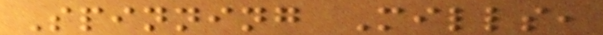Spinning Mills,
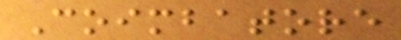Coimbatore
